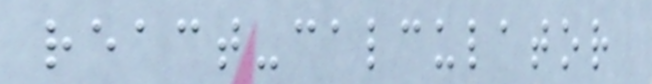react-calculator
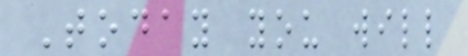Today you will
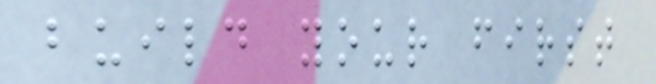build your first
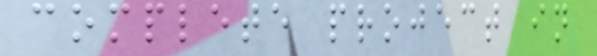complete project in
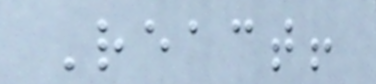React!
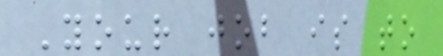Your job is to
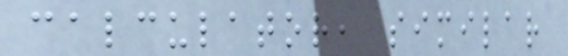calculator, similar
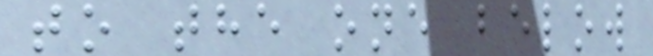to the one below
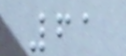61
